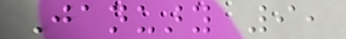January 9,
